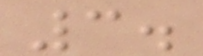3.
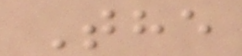The
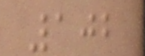102
